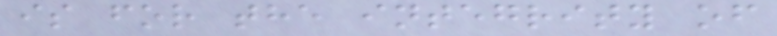is for the integrity of
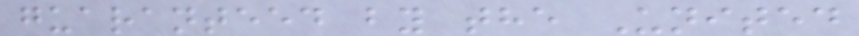guaranteed by the United
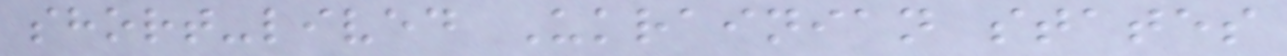short-lived Ukrainian states
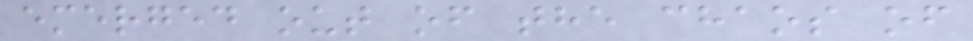emerged out of the chaos of
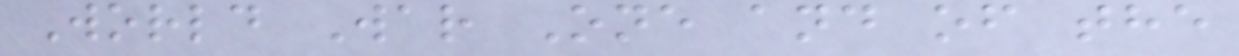World War One and of the
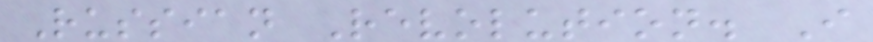Russian Revolution. I
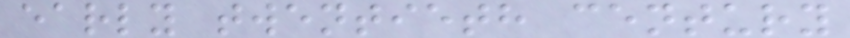early twentieth century
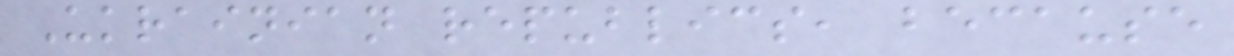Ukrainian republics, because
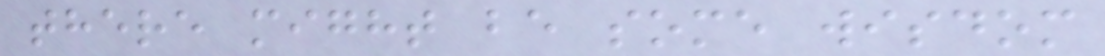there might be some wisdom
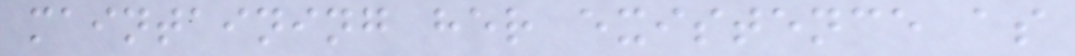maintaining her existence as
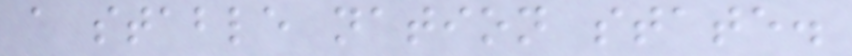a stable nation state.
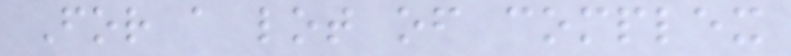For a lot of complex
